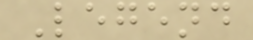Legend
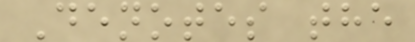Denotes the
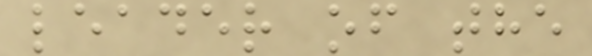leader of the
